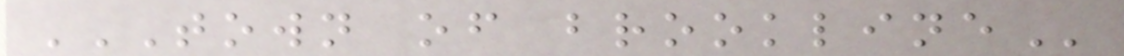TOWN OF BROOKLINE
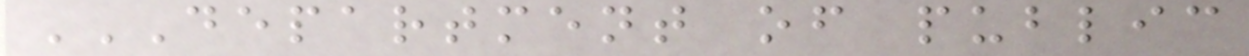DEPARTMENT OF PUBLIC
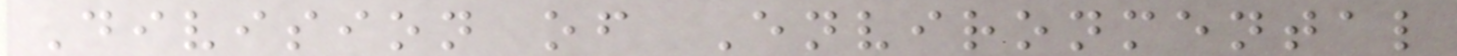Division of Environmental
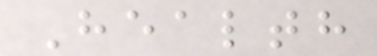Health
